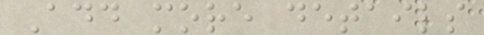Add more details
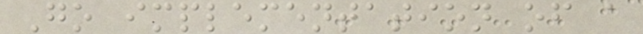Go implementation of a
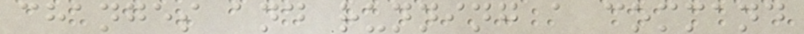changes and running a command
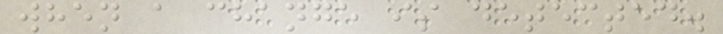when a change is detected.
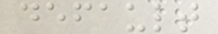default
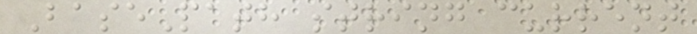BasePath string current
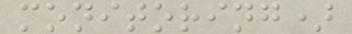monitoring)
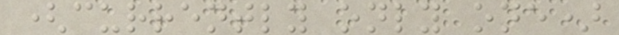(currently only one)
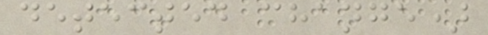detected change)
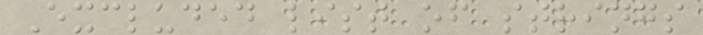Excluded list of strings
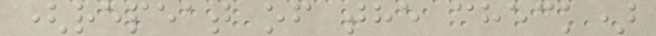(repeat of the check)
